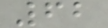62
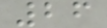26
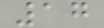17
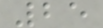25
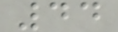44
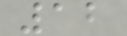12
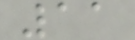11
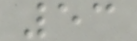53
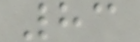83
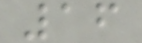16
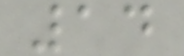14
